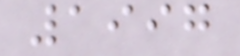1997
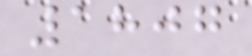1807
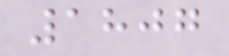1807
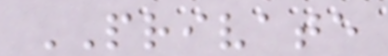PRIVATE
